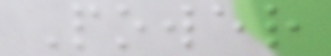Power
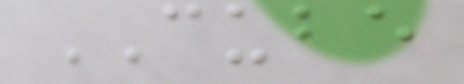CUBE
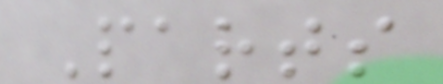Parts
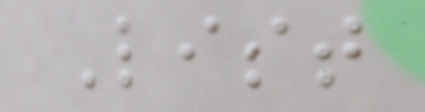List
